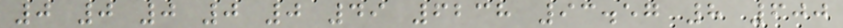0 0 0 0 0 49 6238 93.57 8 600
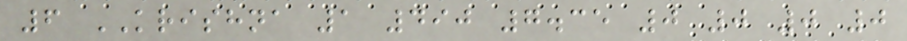6 KRISHNA 1 490 7.35 0 0 0 0
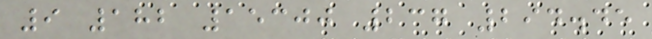9 182 15300 237 294.45
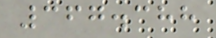367.388
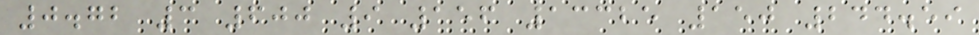0.72 3 600 9 156 13325 150 244.59
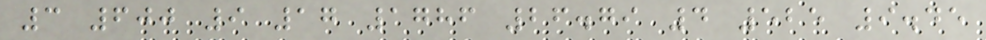3 600 9 17 1786 26.79 4 525 9.45
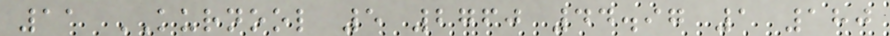11 KURNOOL 5 2760 44.97 1 180
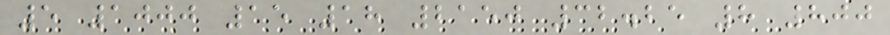5 1000 15 18 2150 32.25 8 800
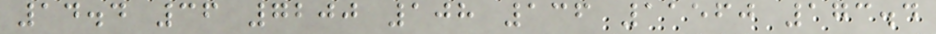14.4 36 7200 108 136 11560 173.4
